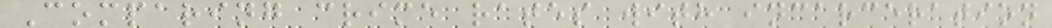Comparing crime rates with incarceration
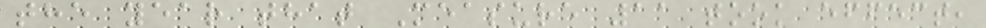the year that Measure 11 took effect,
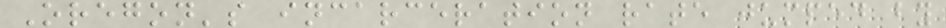Oregon's incarceration rate jumped by
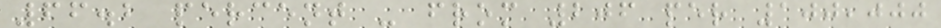66.2 percent - from 206 per 100,000
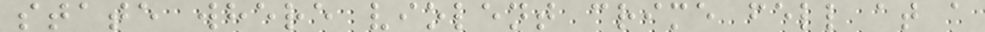state where violent crime fell at a
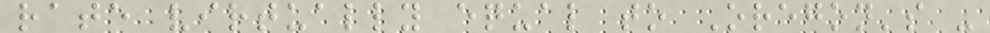rate virtually equal to Oregon's -
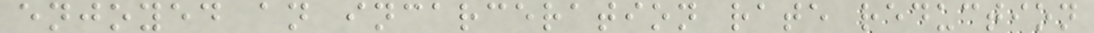enjoyed an incarceration rate reduction
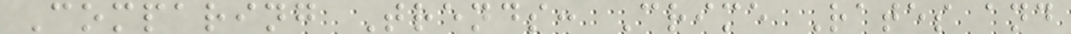Comparing Trends: Crime Rates and
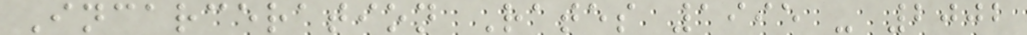Incarceration Rates 1995 - 2002
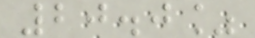20.0%
